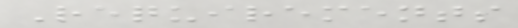Requirements
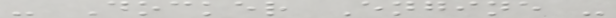- Docker Engine -
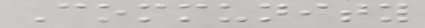Community
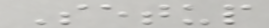Setup
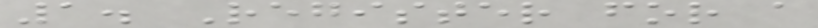1. Register for a
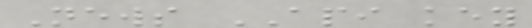News API key
